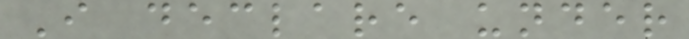I declare under
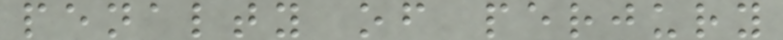penalty of perjury
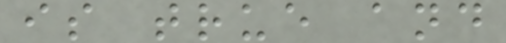is true and
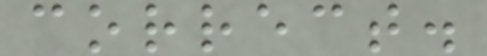correct.
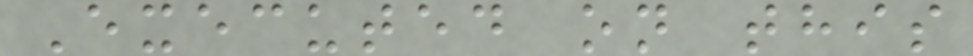Executed on this
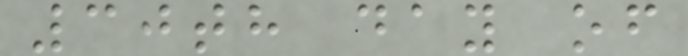30th day of
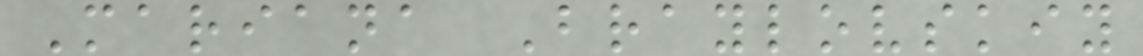Mariana Braylovskiy
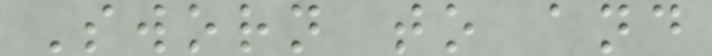Sworn to and
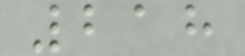218
